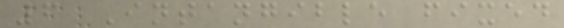6 Intangible fixed
